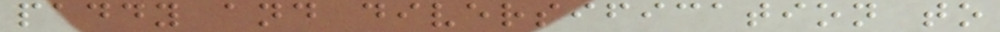paddy and diversification to
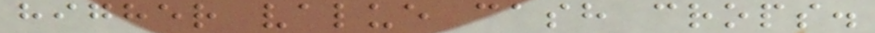higher value cash crops.
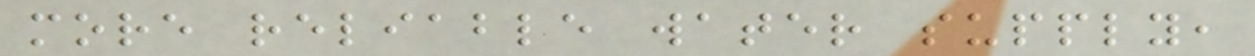more reliable water supply,
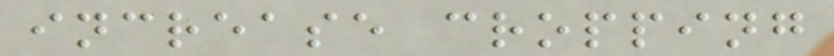increase cropping
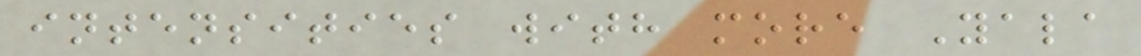intensities with more Yala
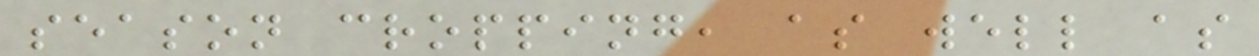season cropping, as well as
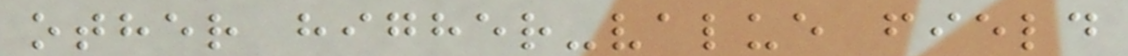other higher-value field
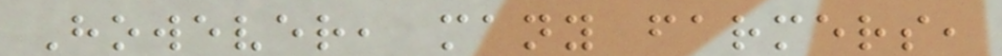However, many farmers,
